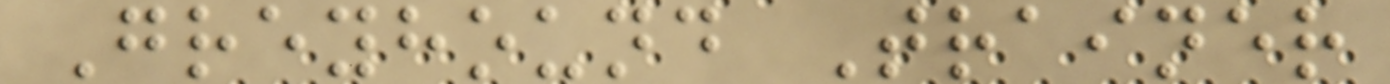Greyhound Trainer
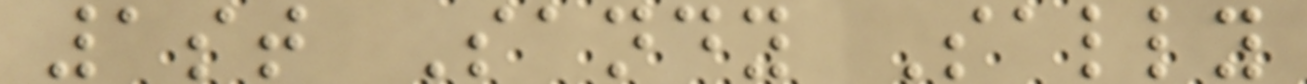1st Sandy Sally
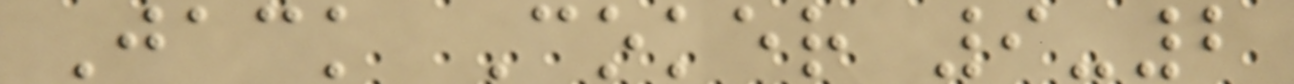Jack Coker 9-2
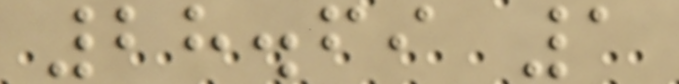28.69 1
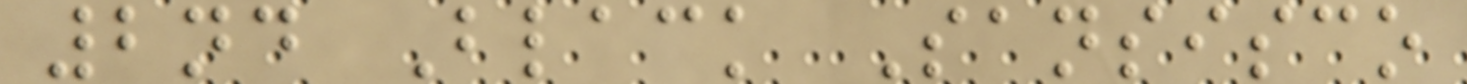2nd Black Sansisco
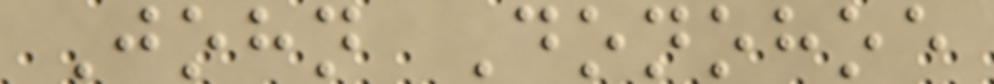John Donohoe
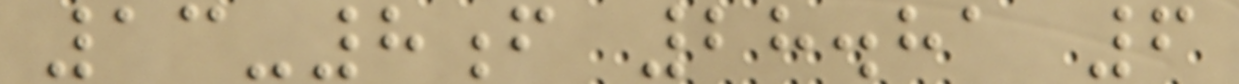13-8f 28.81 6
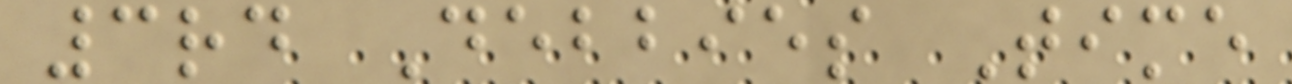3rd Debbies Time
